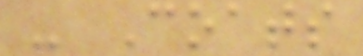- Coats
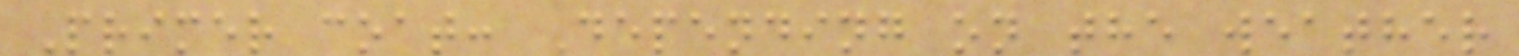Primer coat: Depending on the weather
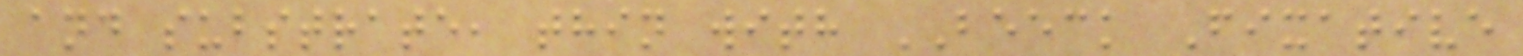and substrate, thin with BEECK Fixative
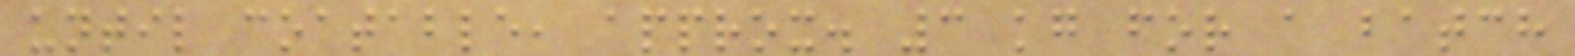until coatable, approx. 3 kg for a batch
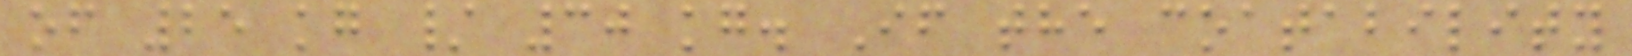of 25 kg / 30 kg. If the coatability
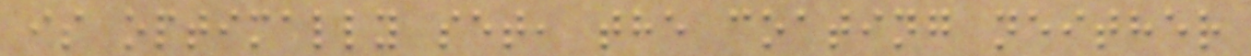is optimally set, the coating neither
